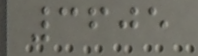3605
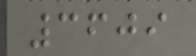3609
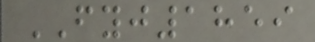FYJ1859
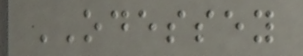ODESSEY
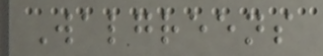Walgreens
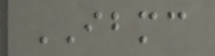IBMC
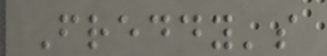Freddy's
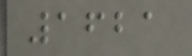1621
